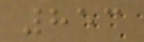853
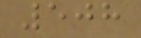508
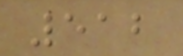512
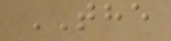THE
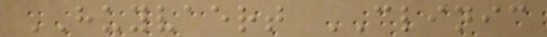HUYVAERT CLINIC
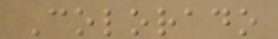Colorado
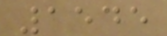1545
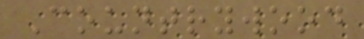Countrywood
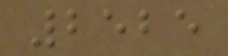2525
